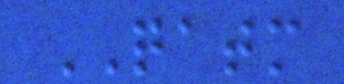QATM
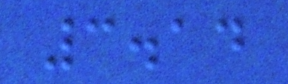3.14
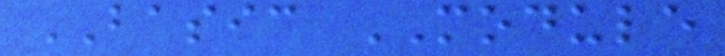BASIC MODULE
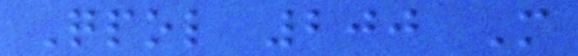Qpol 200 M
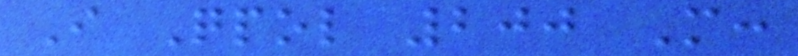I Qpol 200 M:
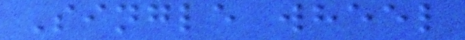Single wheel
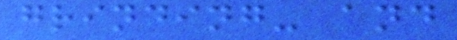grinding- and
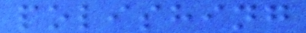polishing
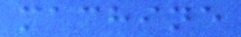machine
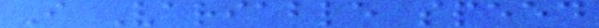I Variable speed
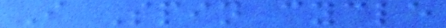I Spin cycle
